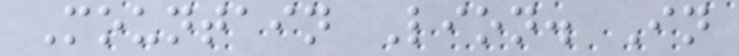Mountain Lion. In
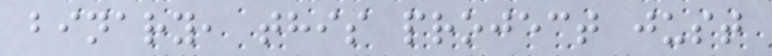binary, this project just
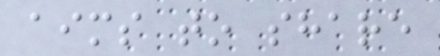aims to share
